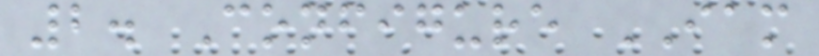2. Configure IAM
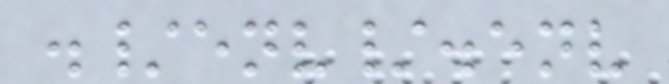./env/.env
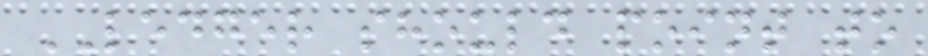LEDGER should point to
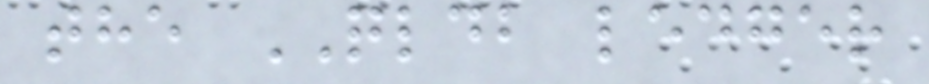the QLDB ledger
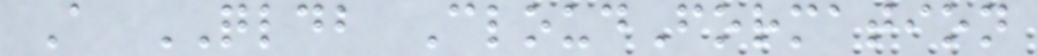A QLDB CloudFormation
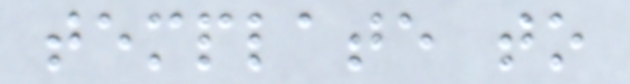template to
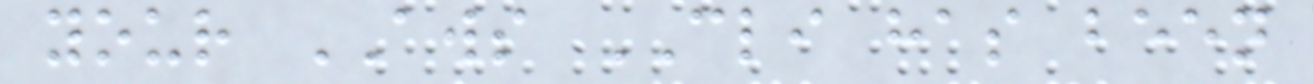your AWS CLI has been
